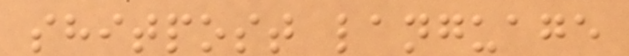shitpost language
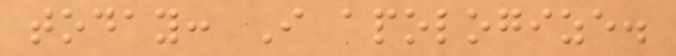today: I apologize.
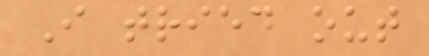I tried out
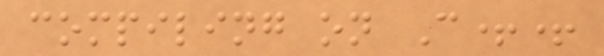compiling on C++
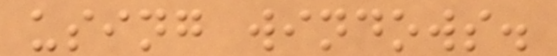using windows.
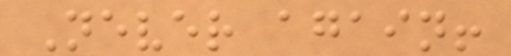Never again!
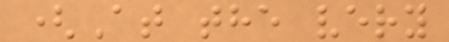(At the very
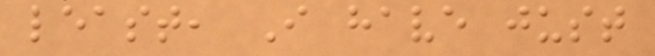least, I have just
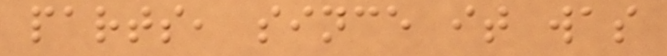parts, since it was
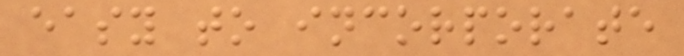easy to incorporate
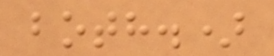both.)
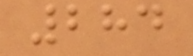284
